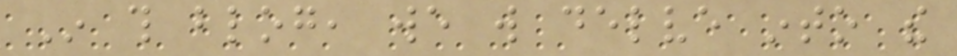In this blog, we will delve into the
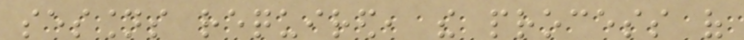sessions required, the process of
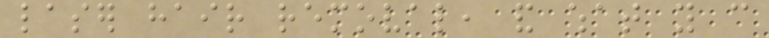laser hair removal, and what you can
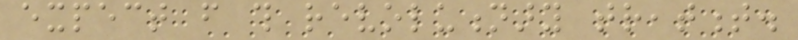expect from this revolutionary treatment.
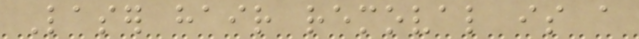Laser hair removal is a
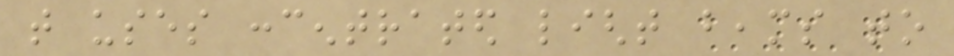that uses concentrated light beams to
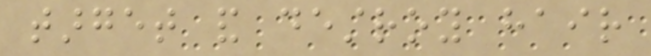target and destroy hair
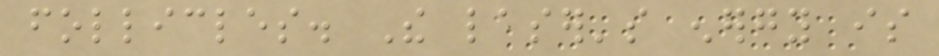follicles. The laser's energy is
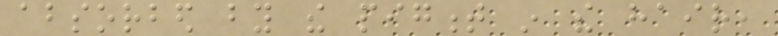absorbed by the pigment in the hair,
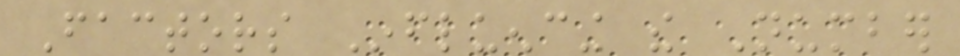Factors Influencing the Number
